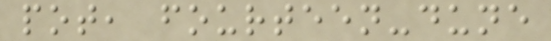pot, fourteen-dune
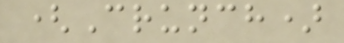(Crunch)
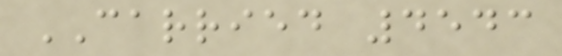CARRIED 4543
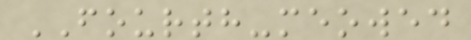FOURTH-meowed
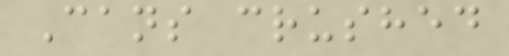Cans crushed
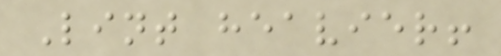Lint heavier!
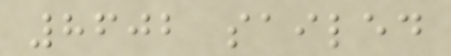8602 sailed
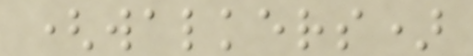(walkers)
